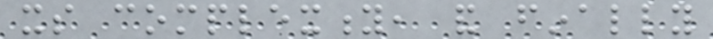its complexity, and finally
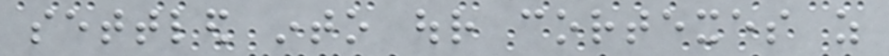settled into our cortexes as
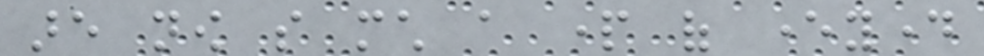are now so much a part of everyday
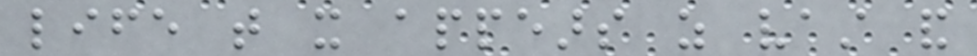life that it appears as vast and
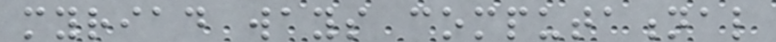myriad ways computational
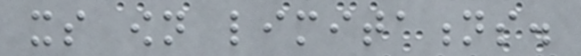its own limitations.
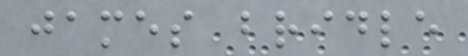james bridle
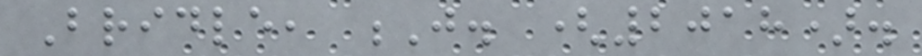Bridle, J. (2018).
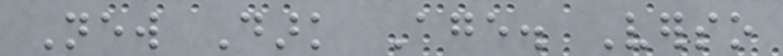New Dark Age. Verso
